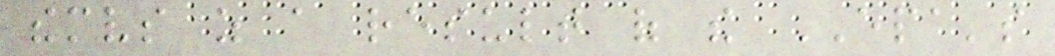themselves as a result of the EPA's
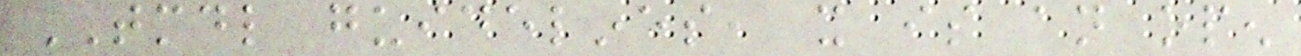TMDL guidelines, it is an open
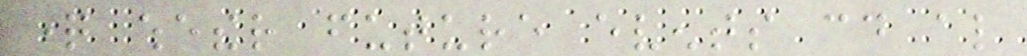question whether future events could also
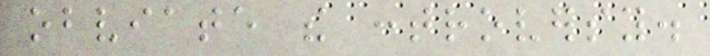obviate the controversy.
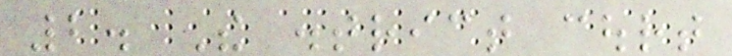2. The district court
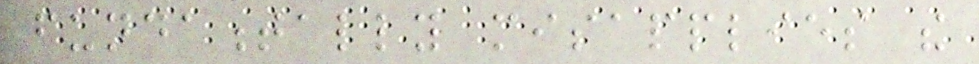fundamentally misapplies the
